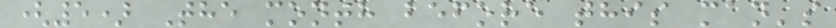(5) The month before this man's
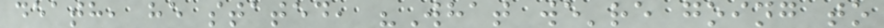death, he stated, "What we're going to
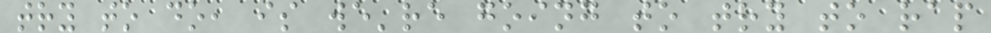try to do, is we're going to try to rap
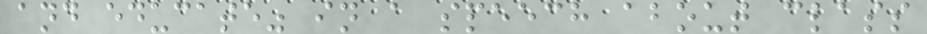and educate" in a speech about class
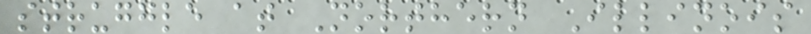struggle at Northern Illinois
